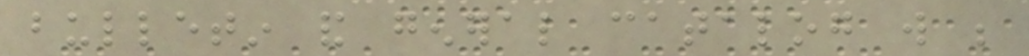bulletin and general catalog will be
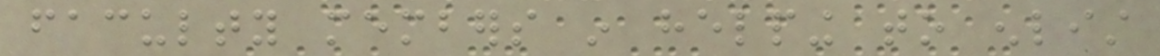faculty members in helping to enlist
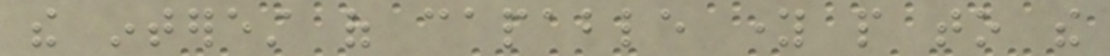the interest of capable young people to the
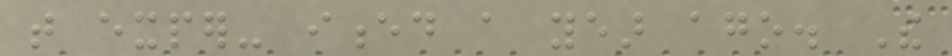that exper- ienced a year ago. The
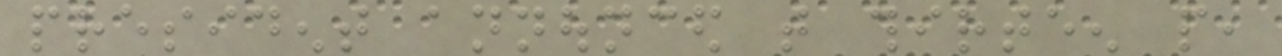president announced that thirteen people,
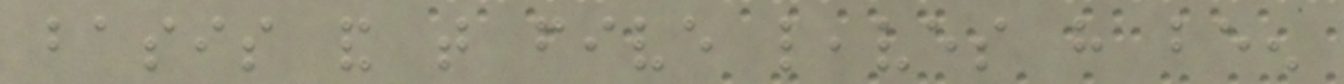basis and that five leaves have been
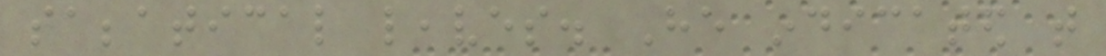sabbatical leaves. He indicated that
